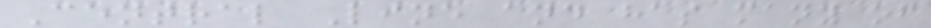Central Line and has many of
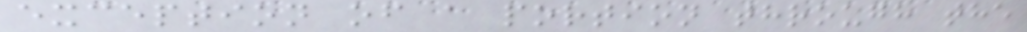exception of a portion through the
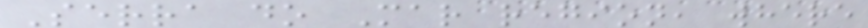Serra do Mar region, where
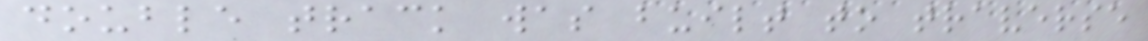double track was built to traverse
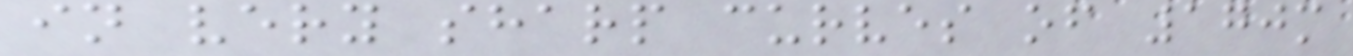in very sharp curves of 170m
